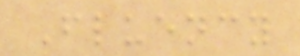Fluency
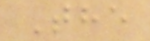The
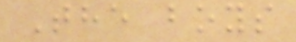The boys
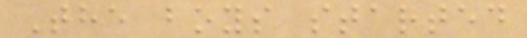The boys started
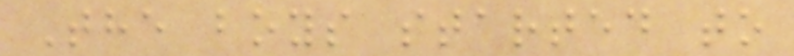The boys started to
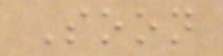Soon
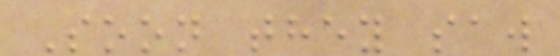Soon they saw
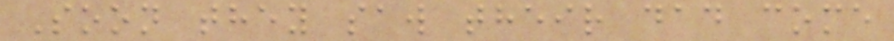Soon they saw their dad come
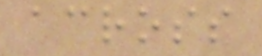across
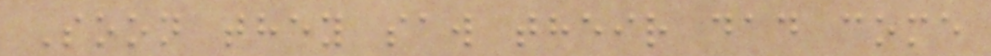Soon they saw their dad come
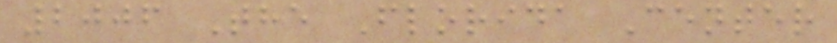2006 The Florida Center
